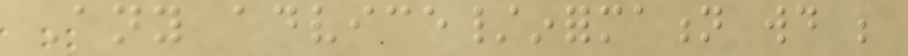Any advice/information would be
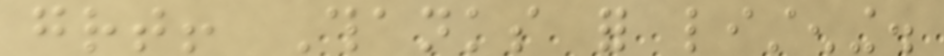great! Thanks for listening.
